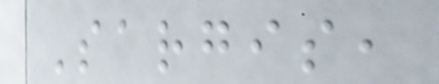Sargis,
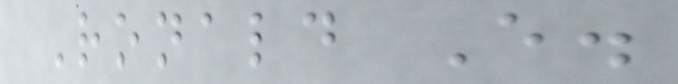Ronald E.
